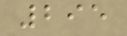295
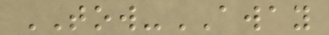TOW-AWAY
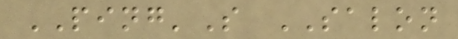PING'S SALON
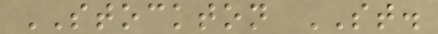STOCKTON ST.
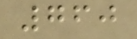760
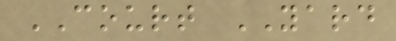COURT YARD
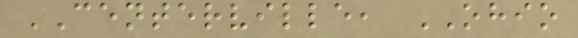CENTERVILLE, OHIO
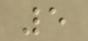5
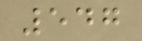547
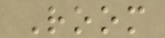Room
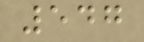547
